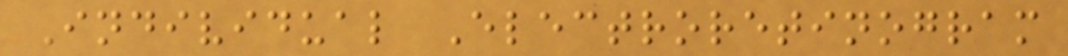Individual Electroretinogram
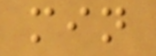min
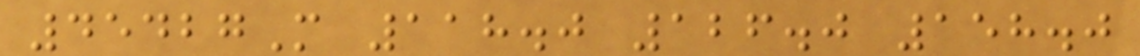45427M 118.0 126.0 158.0
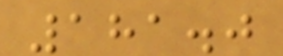181.0
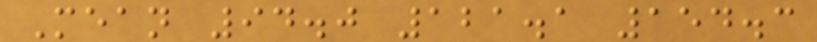Mean 94.0 121.1 154.3
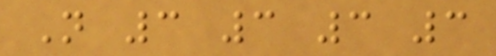N 3 3 3 3
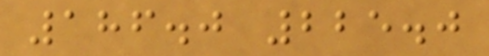186.0 225.0
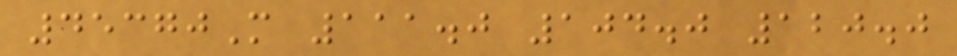45370M 111.0 104.0 120.0
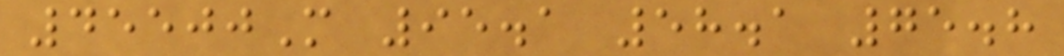45500M 95.1 58.1 75.8
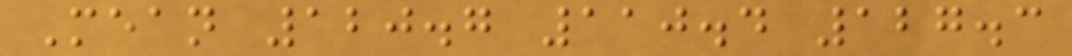Mean 120.7 110.4 127.3
